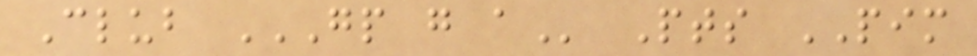Club GP G A Pts PIM
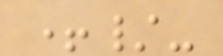+/-
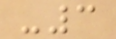-3
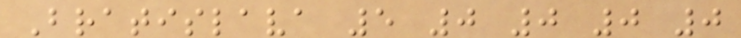Bratislava 5 0 0 0 0
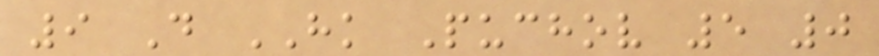9 D HK Puchov 5 0
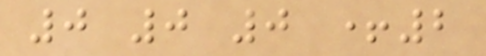0 0 0 +2
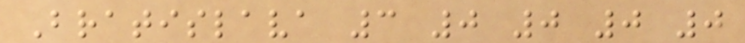Bratislava 3 0 0 0 0
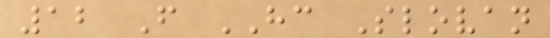12 F HC Slovan
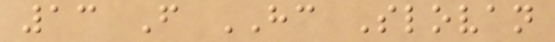13 F HC Slovan
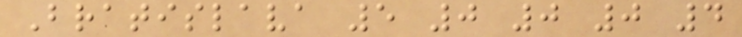Bratislava 5 0 0 0 4
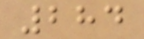284
